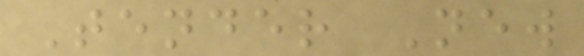Tender New
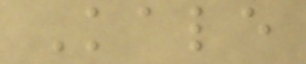Kale
